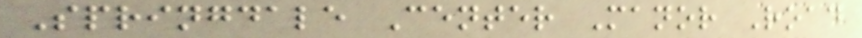Springdale Center Manor Road
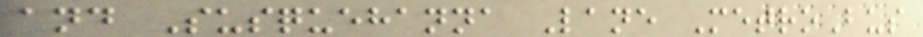and Susquehanna Lane MetroBus
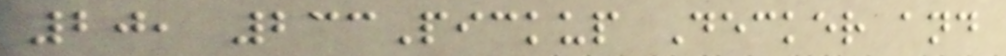20, 233Pickup Decker and
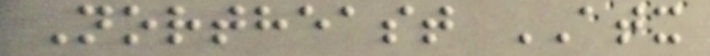Northeast ATX
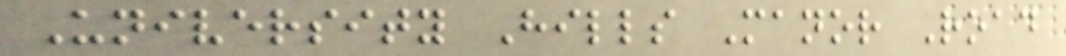University Hills Manor Road
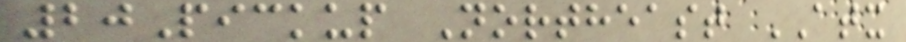20Pickup Northeast ATX
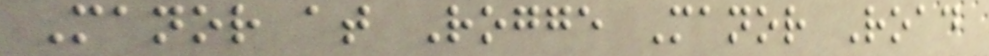Manor at Rogge Manor Road
